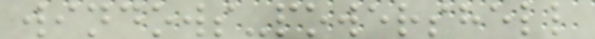windows-powershell
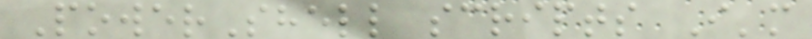PowerShell scripts I'm
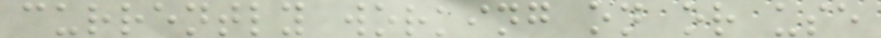currently working on or use
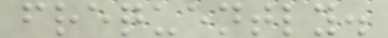frequently.
